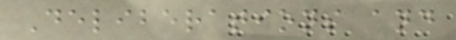Deliberations and
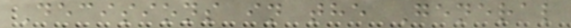Decisions in the General
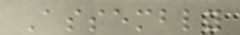Assembly
